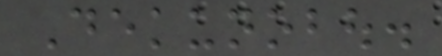Dekunobou.
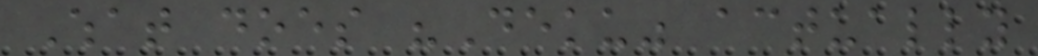What does "Deku" actually
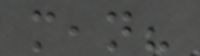mean?
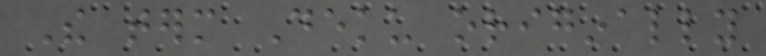The term Deku originally
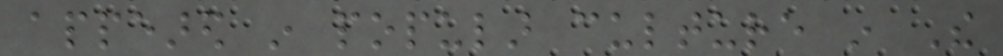appeared in popular culture in The
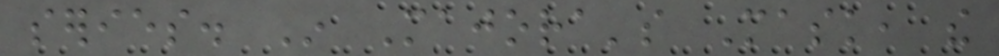series. In Majora's Mask, the
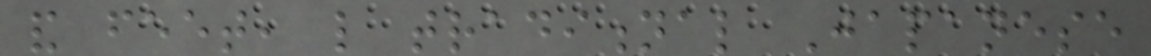and feet, like traditional Japanese
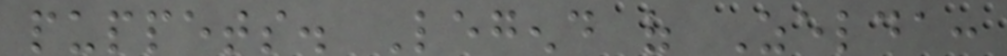puppets. Legend of Zelda:
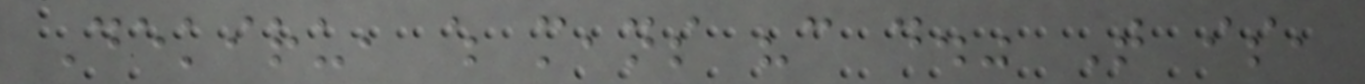Dekiru, which means "can do." That is,
